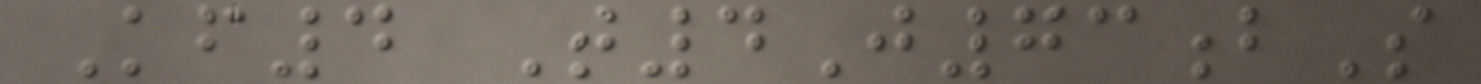Kf4 T4J73bS
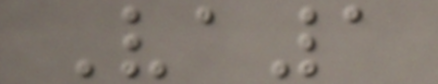Va1
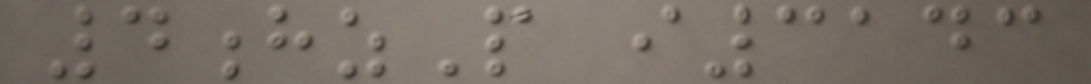4hzP i3143
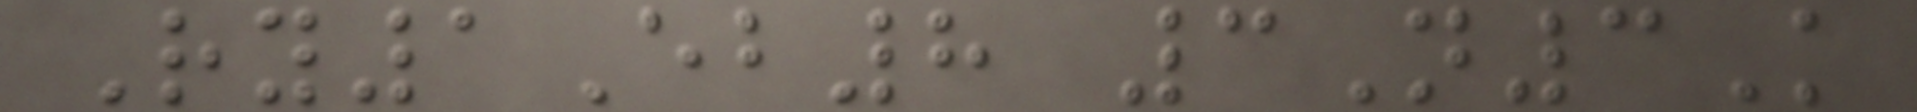Ry1Eb8 3N3K
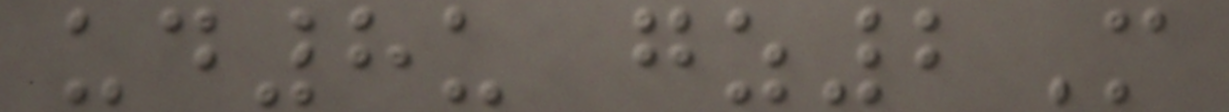ud8u gz2M
